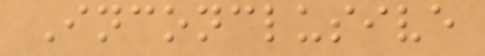Inconclusive
